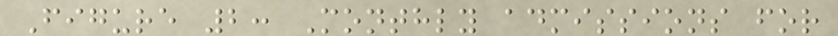Figure 2: Monthly admissions for
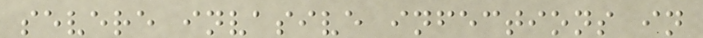severe invasive infections in
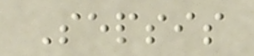Sepsis
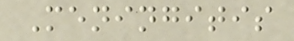Meningitis
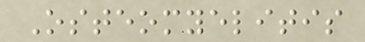Osteomyelitis
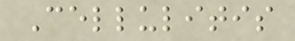Cellulitis
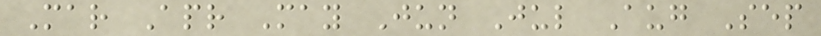Mar Apr May Jun Jul Aug Sep
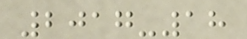2017-18
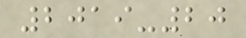2019-20
